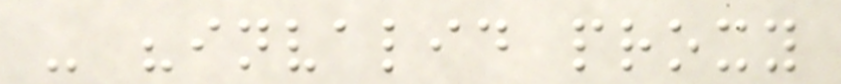- "invalid proxy
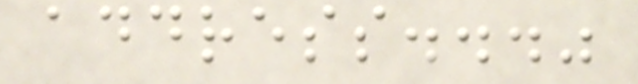address..."
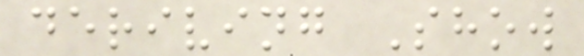deriving Show
